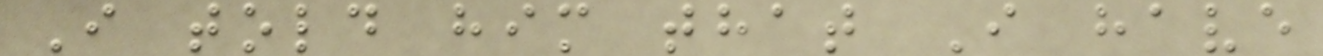I told him that I have
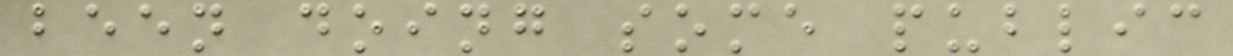been doing some public
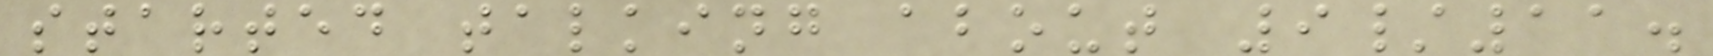started talking about 9/11.
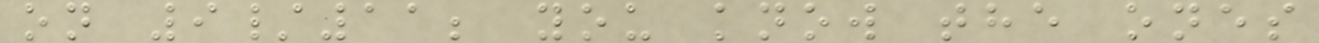on 9/11; you know the ones
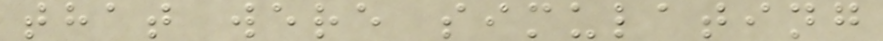that were simulating
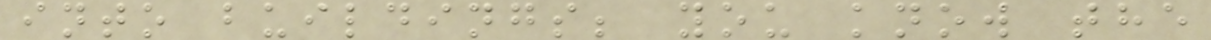into buildings; you know the
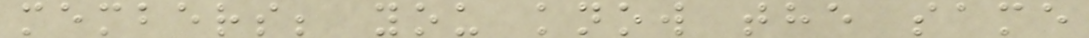members; you know the same
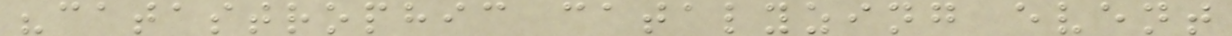"catastrophic catalyzing event
